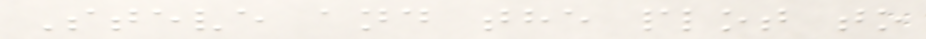Steve and the plot to
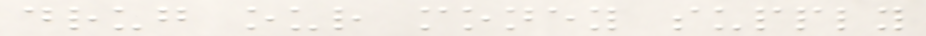drug our money supply
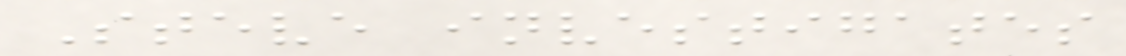Steve investigates
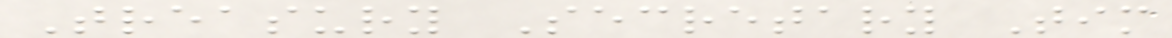Treasury Secretary Tim
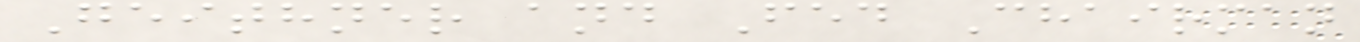Geithner and Fed Chairman
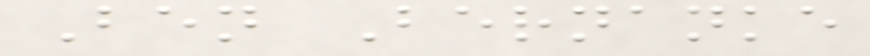Ben Bernanke
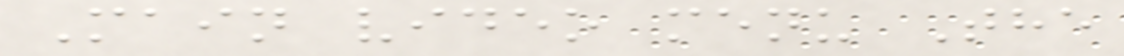Main video menu The
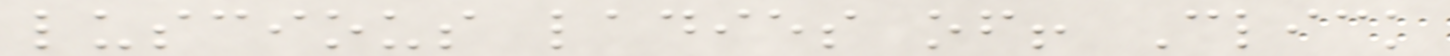luscious ladies of! Click
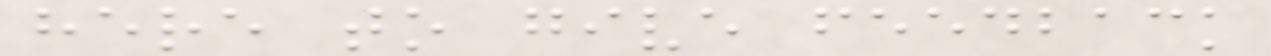here to give feedback
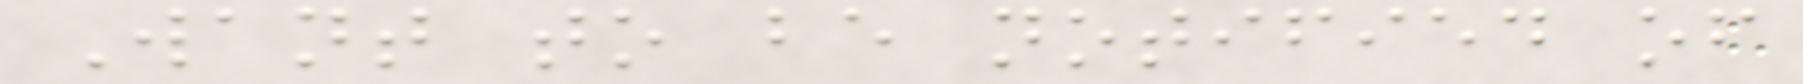Want to be notified of
